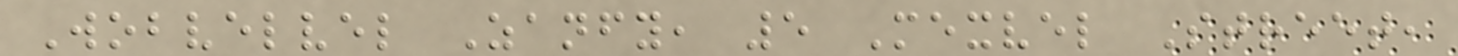Wobvelvel Zanfy, 5 Mexvel Street,
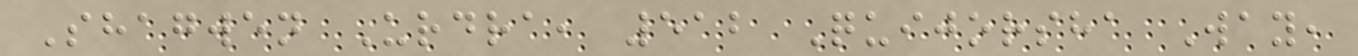Shagwen Urdra, 512 Quijorsha Way,
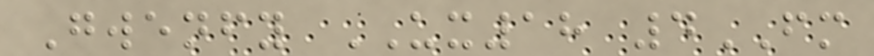Gwenfy UX18 4FM
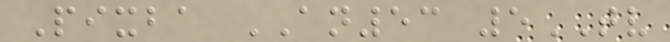Pixba AN53 5TV
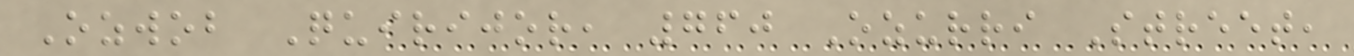Ozwob Quirijor, 760 Ozurri Street,
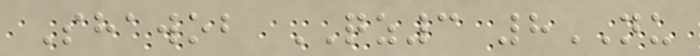Shawob QZ3 8NU
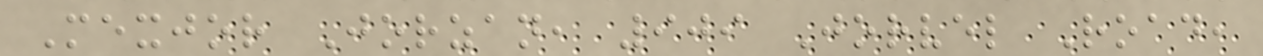Mexjor Jorzan, 909 Jorvel Road,
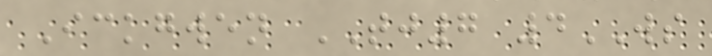Ickgwen TJ7 4WS
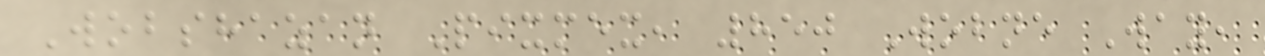Wobshazan Pixmex, 850 Wobne Way,
